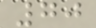70
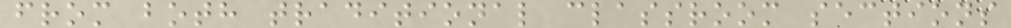from both traditional classroom sections
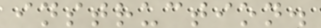instruction.
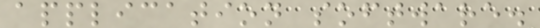application software.
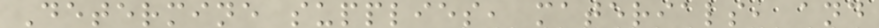Determine supplies, materials, and
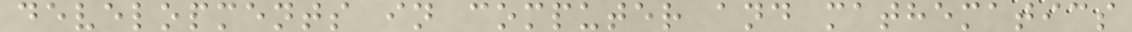developments in computer and mathematics
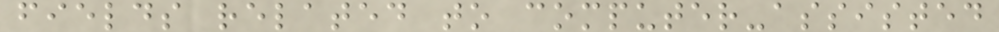fields related to computer-assisted
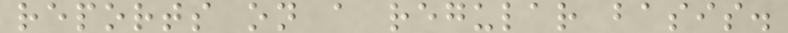reports on a regular basis.
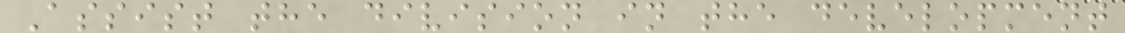Assist the division in the development
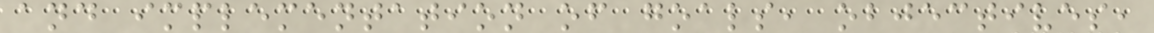and implementation of goals, objectives,
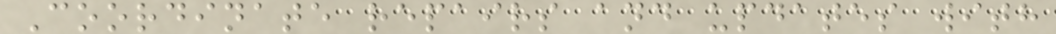Coordinate repairs and updates with
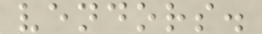vendors.
